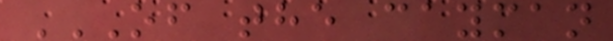OF THE CAYMAN
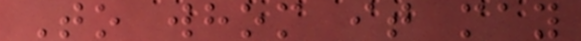To whom it may
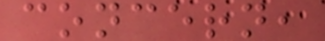concern,
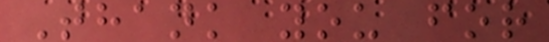Thank you for
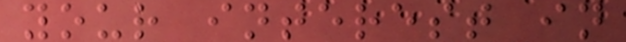your interest in
